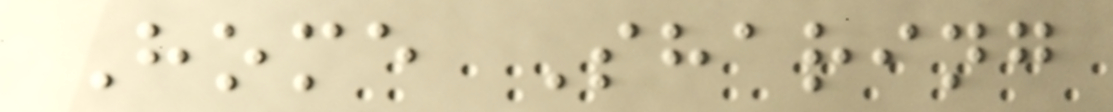Home Sharing
